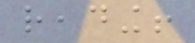reading!
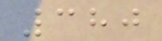380
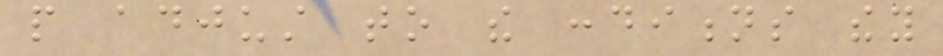people adjust to the conditions they
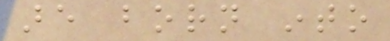are born into
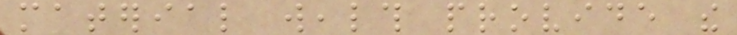material wealth provide the
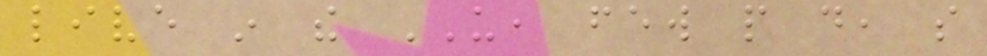live in the US, few people do, so
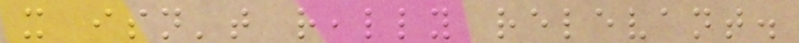it isn't really relevant.
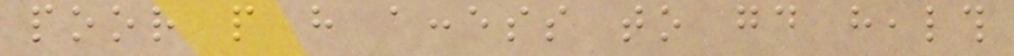poor people have access to good health
